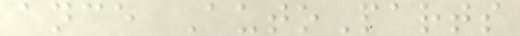ance AutoParts
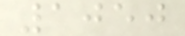1050
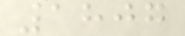1807
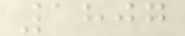1807
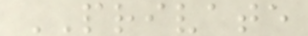PRIVATE
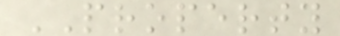PROPERTY
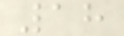18
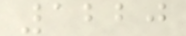1220
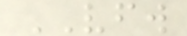VFW
